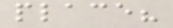place?
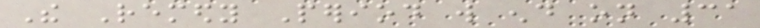The Remedy Period will end on 31
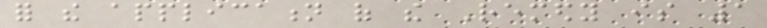for the application of the Remedy is 1
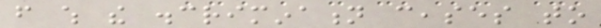from which the discrimination ceases to
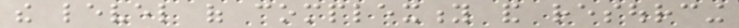the level of complexity and resourcing
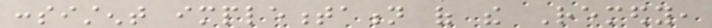consistent implementation of the Remedy,
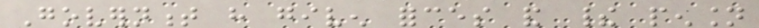Government have given forces and their pension
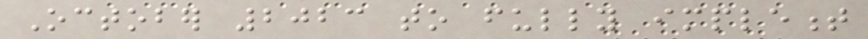October 2023 to fully implement
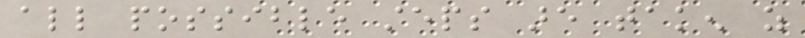all possible steps are taken as
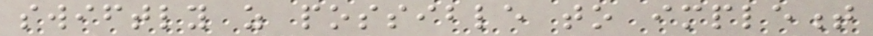swiftly as possible to implement
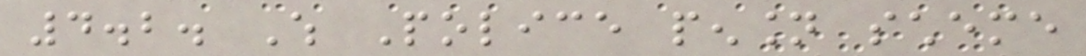4.2. Which Police pension scheme
